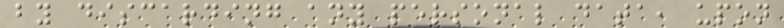by discarding any personal data, upon
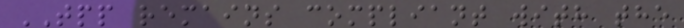TPP remains compliant with the
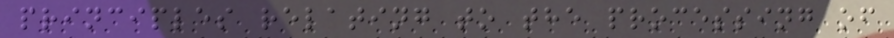principles relating to the processing of
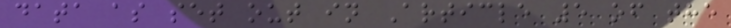data as set out in Article 5 of the
